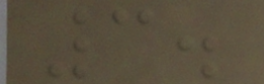3.
